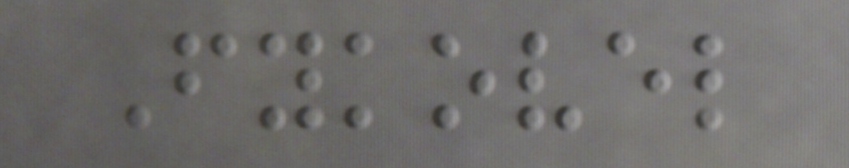Fykovel
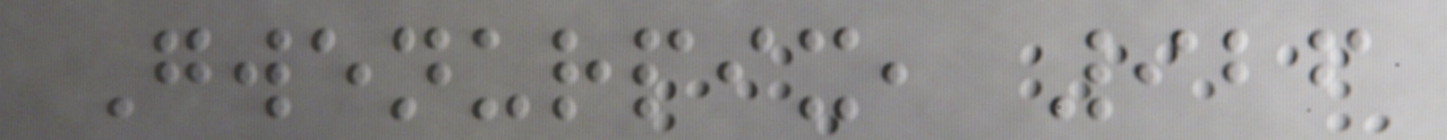Gwenurpix, 926
